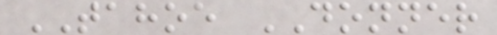TAHOE DONNER
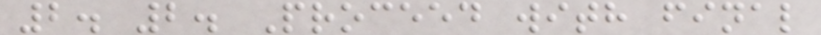2. 2. Proceed with final
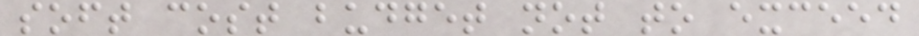soft cost budget not to exceed
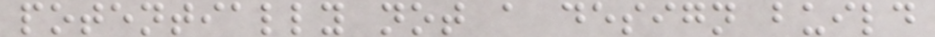potentially not a design build
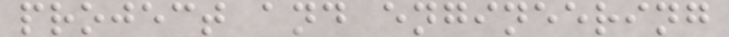project and engineering
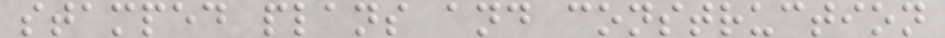stamped plans and construction
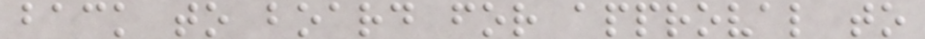back to board for approval to
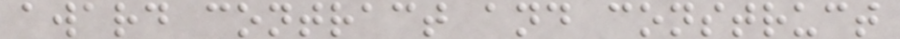award contract and construct
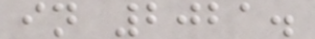in 2021.
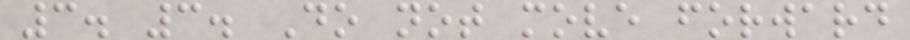3. 3. Do not move forward
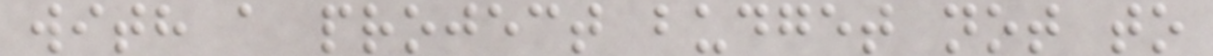with a project budget not to
